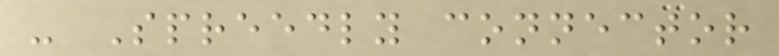- Spreedly connector
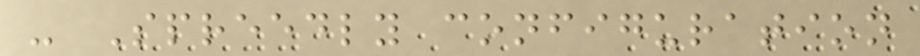- Spreedly configuration
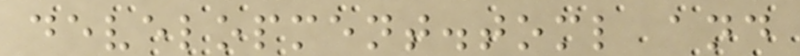development.toml and
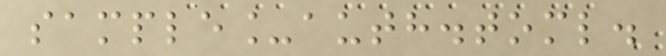sample_auth.toml.
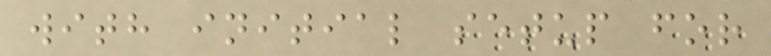with initial setup for
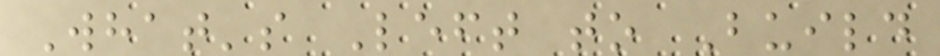What's Left to Build
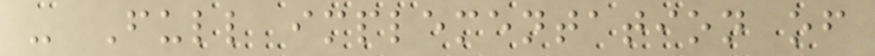- Full implementation of
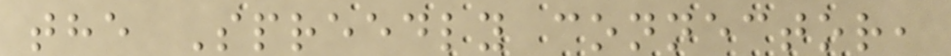the Spreedly connector,
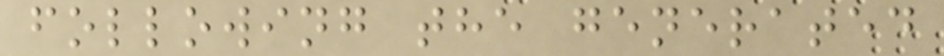following the generated
